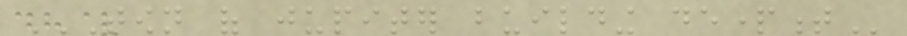TOWN OF JUPITER BUILDING DEPARTMENT
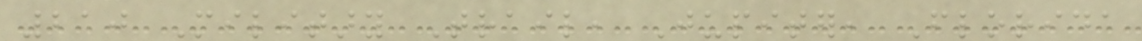210 Military Trail, Jupiter, Florida
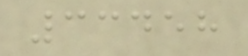33458
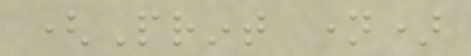(Print name)
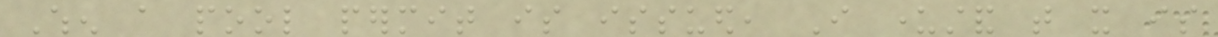When a pool permit is issued, I understand that it is
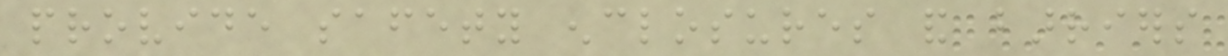provide safety enclosures and barriers
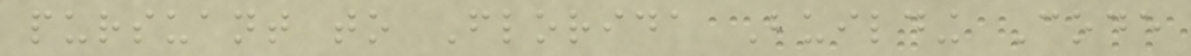pursuant to Florida Building Code
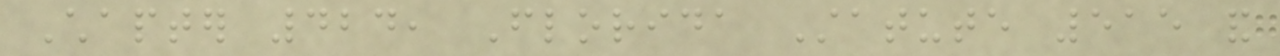Chapter 424, Florida Statute 515 and
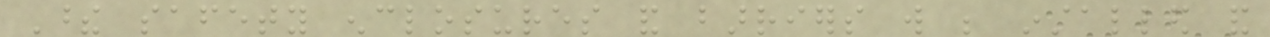These safety enclosures and barriers will be installed and
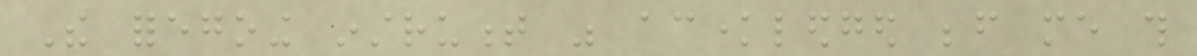The foregoing instrument was acknowledged before me this
